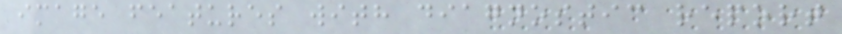image features with diagnostic report
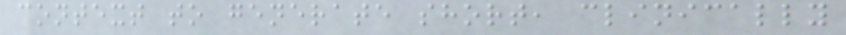context to generate short, clinically
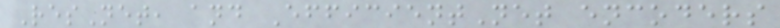ResNet, and EfficientNet encoders
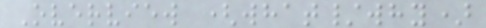Overview (what/why)
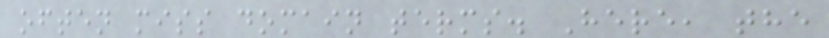often miss domain terms. Here, the
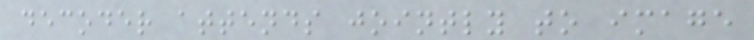decoder attends jointly to image
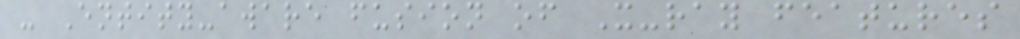- Entity-aware fusion of X-ray features
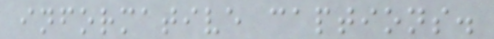informative captions.
